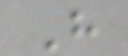H
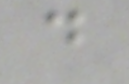d
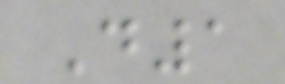D1
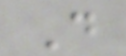D
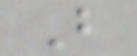B
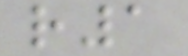r1
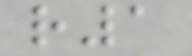r1
